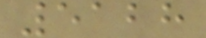5128
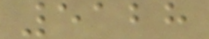5128
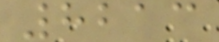8213
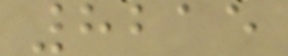8215
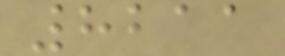8211
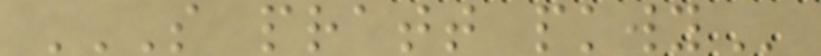S PRATT PKWY
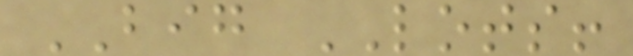BIG LOTS!
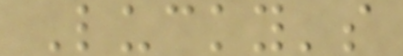Lucky's
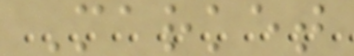Market
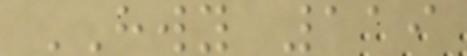HWY 119
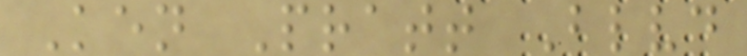Ken Pratt Blvd
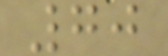70
